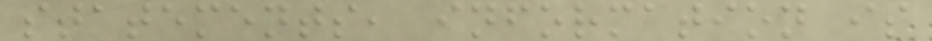statements, information is
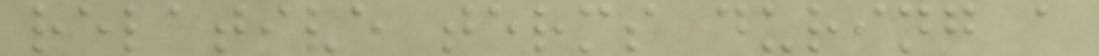relative terms during a
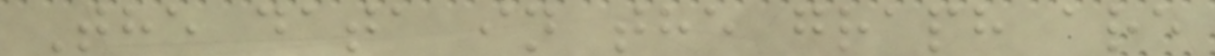The data in the graph are
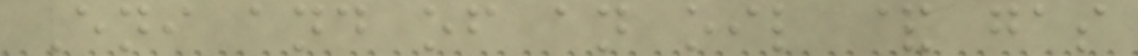Eni and of an oil & gas
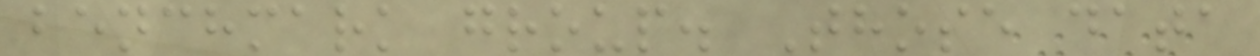benchmark group. Those data
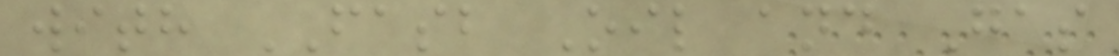with FASB Oil and Gas
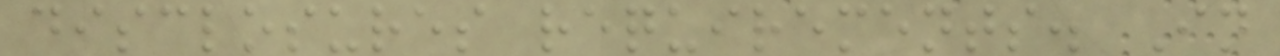disclosures requirements. In
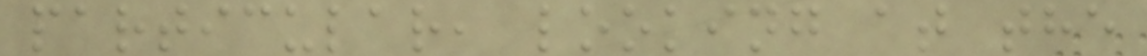particular, looking at the
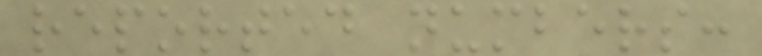reported numbers:
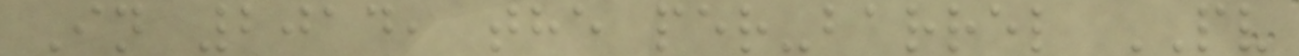In 2014, the per-barrel PV
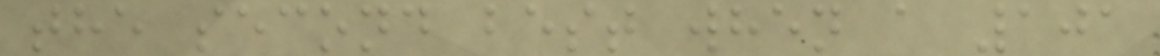the second best when a 101
